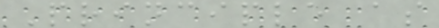Principle as
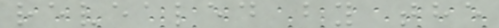revealed by the
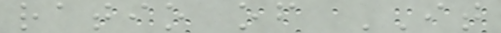ratio of IT
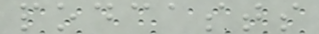podcasts
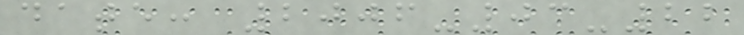date: 2006-03-22
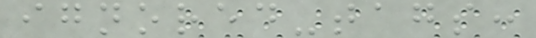ignored-tags:
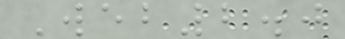Web2.0
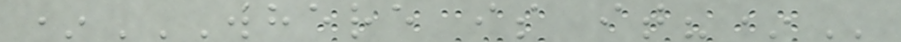*WHERE IS IT?*
